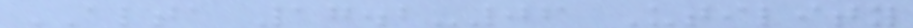ALTA 17.2-06 Utility
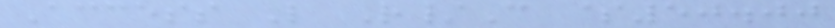Access L R/C $50.00
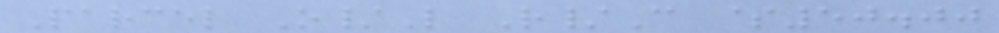Parcel O/L R/C $50.00
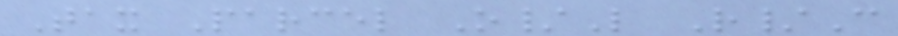Tax Parcel O/L R/C
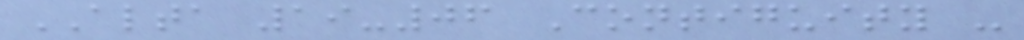ALTA 19-06 Contiguity -
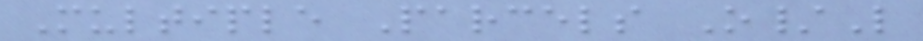Multiple Parcels O/L
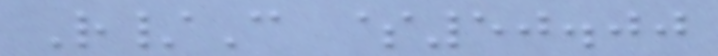R/C $50.00
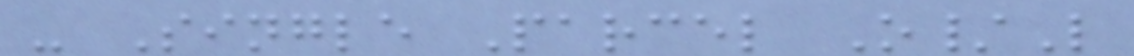- Single Parcel O/L
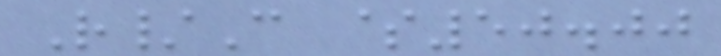R/C $50.00
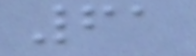61
